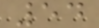54
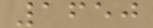1650
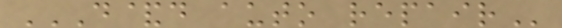D&D AUTO REPAIR
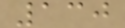130
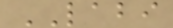LABI
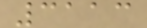3113
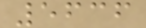5636
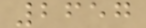2657
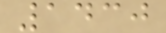1430
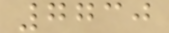7730
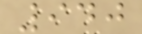940
